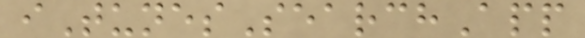iTunesSearchApp
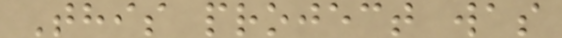This project was
